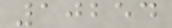10254
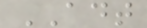ADT
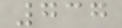737
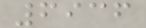6936
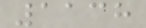1138
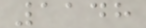1148
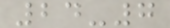24-7
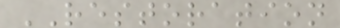RESTORATION
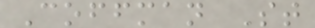Coffman St
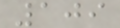109
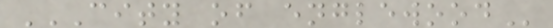CITY OF ENGLEWOOD
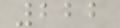222
